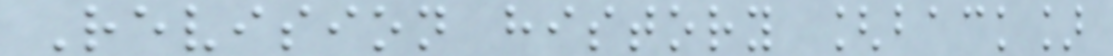Revision history [back]
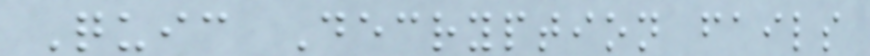Quic Decryption fails
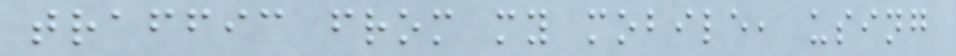traffic from my mobile, using
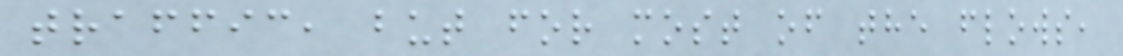traffic, but for most of the flows,
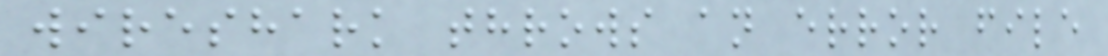wireshark throws an error file
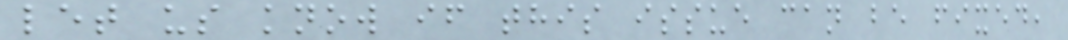let us know if this issue can be fixed,
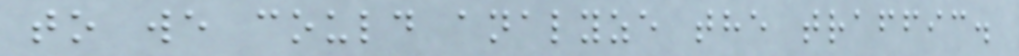to we could analyze the traffic.
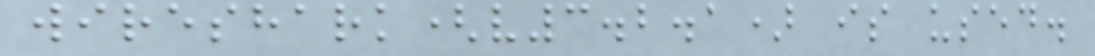wireshark(v3.2.1) is used.
